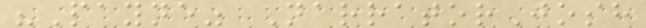"Payne" NarratorJosh
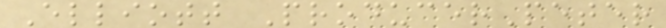Elliott ProducerPeter
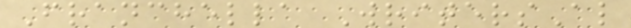Franchella WritersAl
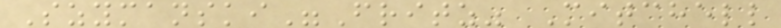Szymanski"Fritz" Mitchell
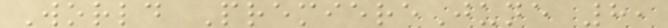World PremiereJune 8,
